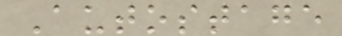Autostage
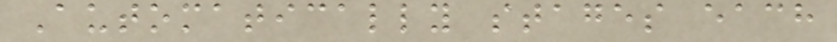Automatically stages each
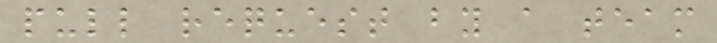pull request by a team
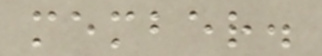member.
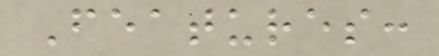Features:
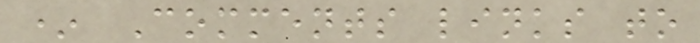* Comments links to
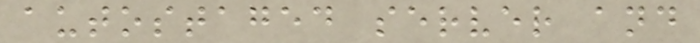autostaged server and
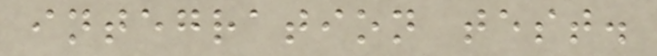integration test.
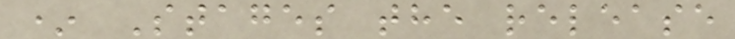* Stages the release
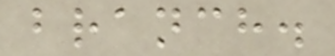branch.
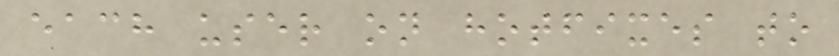each user on hotfixes to
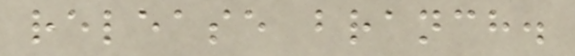release branch.
